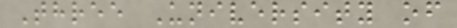Three University of
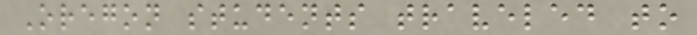Oregon students traveled to
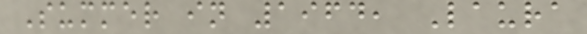Summer in 1964, Laura
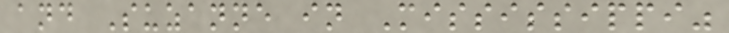and Suzanne in Mississippi"
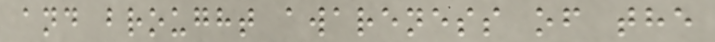and brought awareness of the
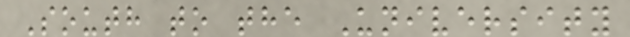South to the University
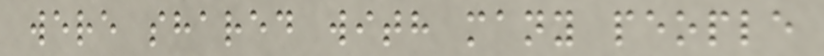were shared with many people
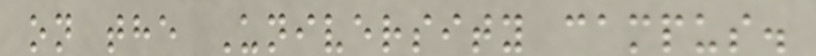on the University campus.
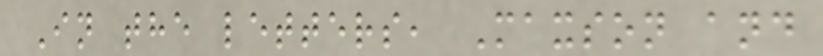In the letters, Maxson and
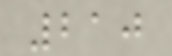210
